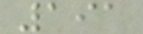191
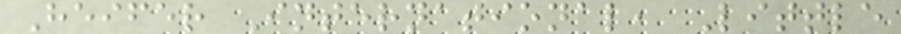Heifer International, Little
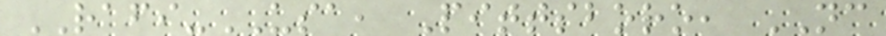RAFI-USA, Pittsboro, NC
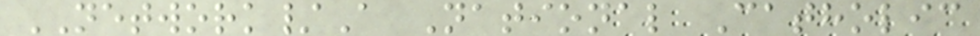NETWORK/A National Catholic
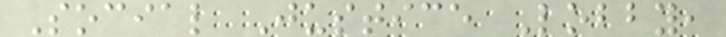Social Justice Lobby,
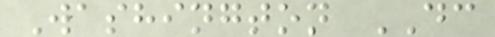Washington DC
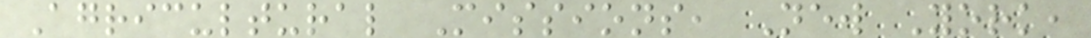Agricultural Missions, New York,
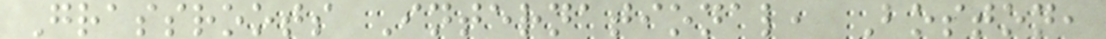Grassroots International, Boston,
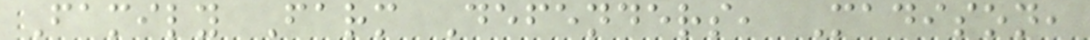Family Farm Defenders, Madison,
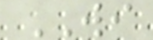WI
